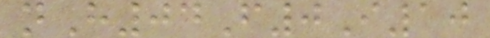nH04F0I10
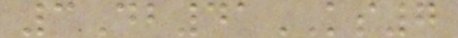3Db41KS7
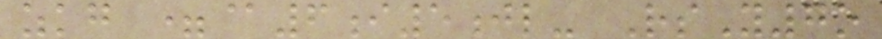zkg =@6i5jl- RsY7o
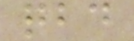qbd
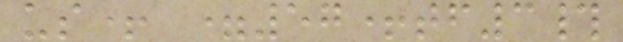us+ =57+tf3#
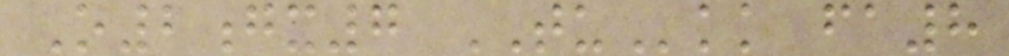O2gx7 TUkk fa8
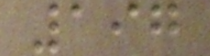197
